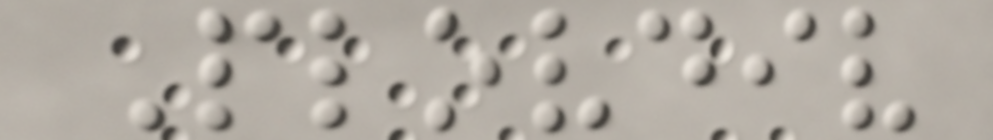Plovdiv
